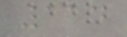114
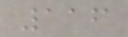116
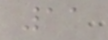11
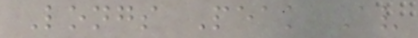Longs Peak Av
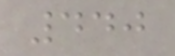440
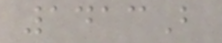1413B
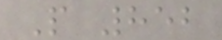P 852
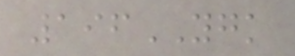196YGK
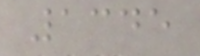1345
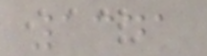1341
